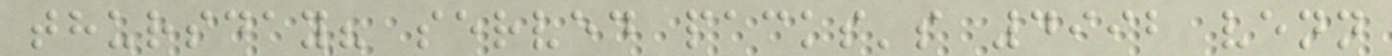thursday? served packs's 4992 venn
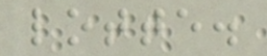lotte.
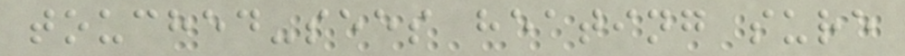touched-sees heating sure
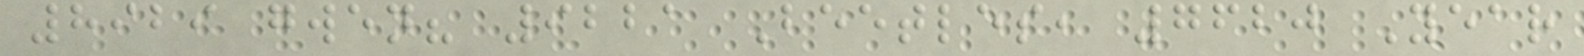8929 gwen? 9221 Beetles, 7620 Year
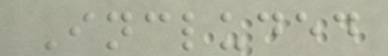Included
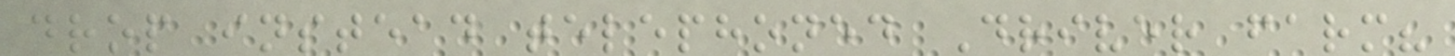drop instead telephoned Driver farm?
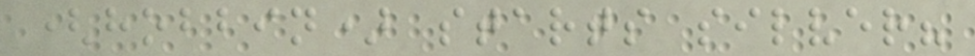(hobbin) starts silver?
